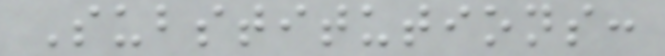Substitutions:
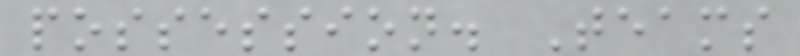possession. Teams
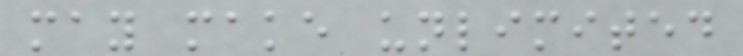may make unlimited
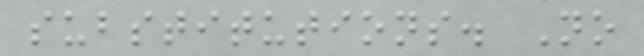substitutions. No
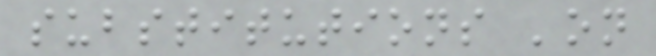substitutions 'on
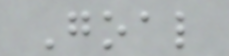Goal
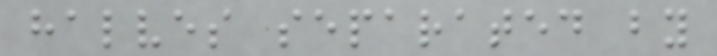halves separated by
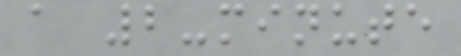a 2-minute
